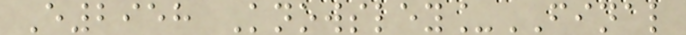E2958 Knowsley_FINAL
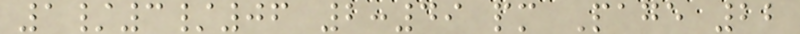1/3/06 2:49 pm Page 22
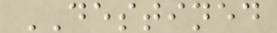DESTINED
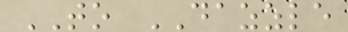TO DAZZLE
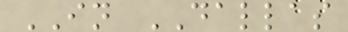IN DALLAS
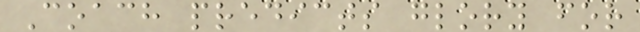Coach predicts glory for
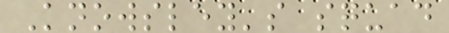Knowsley's squad
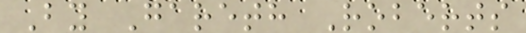By Gareth Roberts
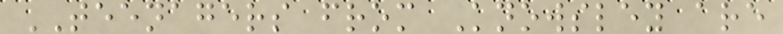TEENAGERS from Knowsley are
